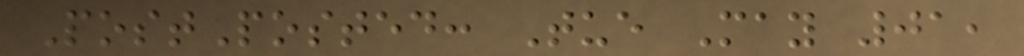PostPosted: Tue May 01,
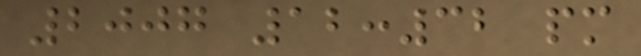2007 12:32 pm
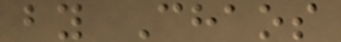by Chaos
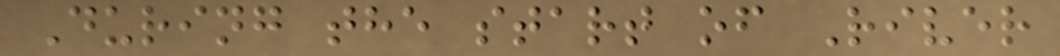During the start of River
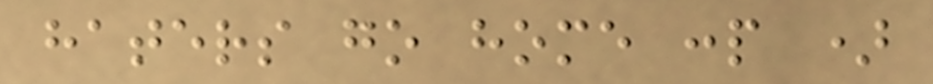haters go home :p )
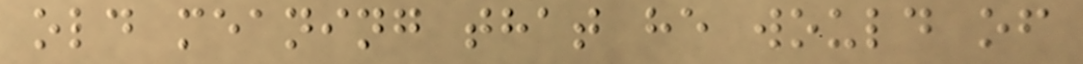old meaning that he would of
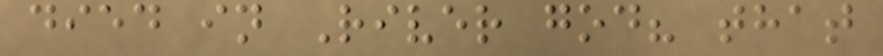died in River god? that
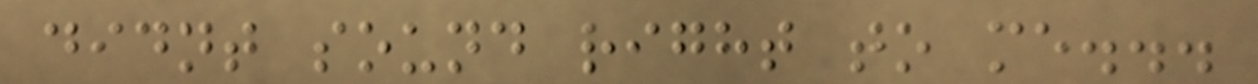didnt sound right to me...
